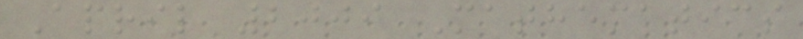April 2009 Mathematics
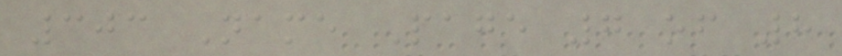303 Name Page 7 of 8
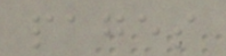pages
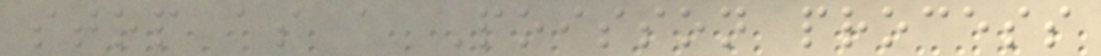stop as a Poisson process
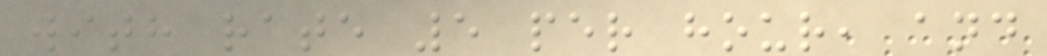with rate 5 per hour, and
